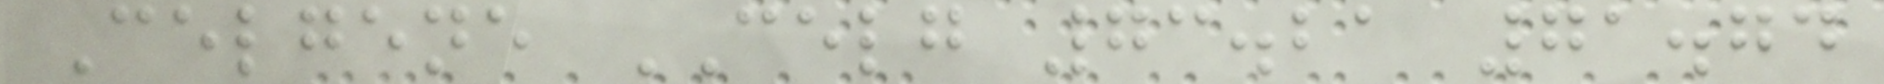Celgene CELG 73.21 71.74
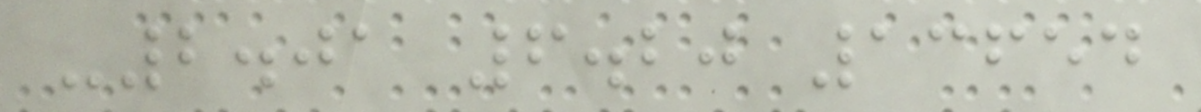-2.01 6.20 13654
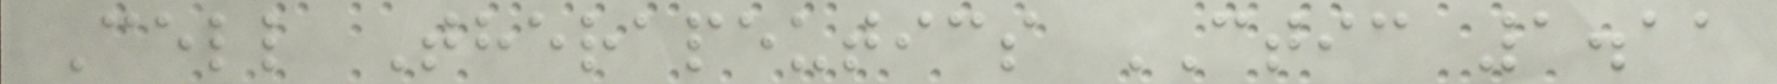Cell Therapeutics CTIC 1.11
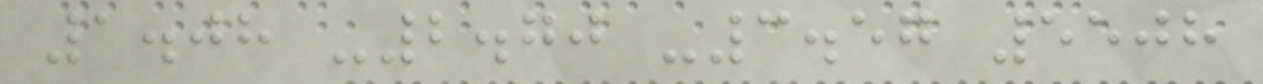1.08 -2.70 -3.57 5508
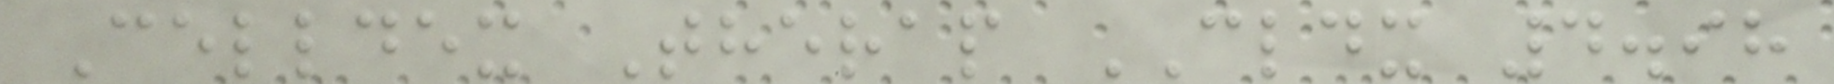Celldex Therap CLDX 4.98
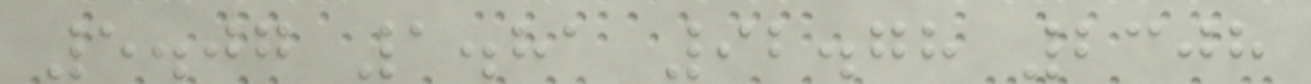5.07 1.81 92.78 2308
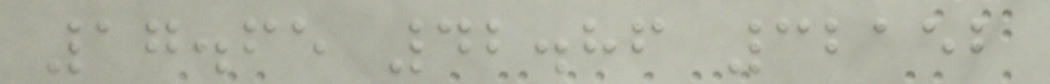17.65 42.86 32152
